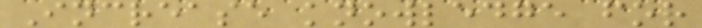Increase knowledge for
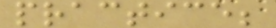practice;
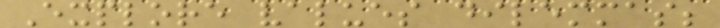Explore values dilemmas;
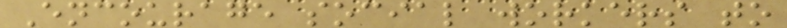Encourage social workers to
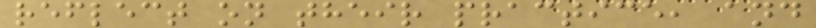reflect on their practice, and
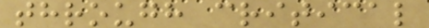through critical
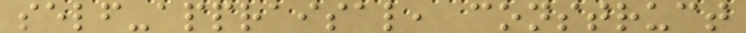self-appraisal, construct
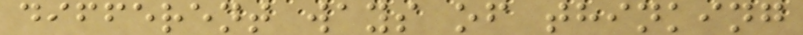different ways of thinking
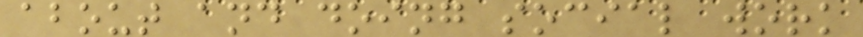about and doing social work
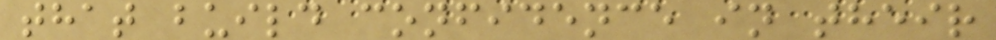that build confidence in their
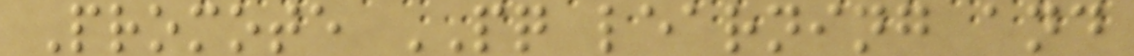Promote PQ learning and
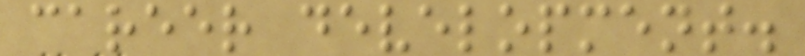career development.
